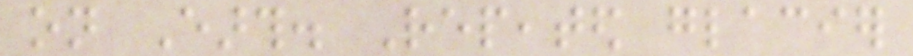on Earth. Repeated glacier
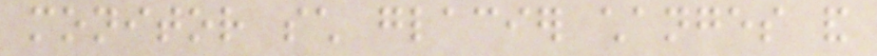monitor such glacier changes and
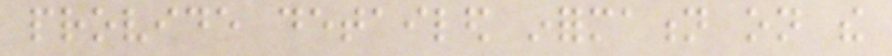provide detailed information on the
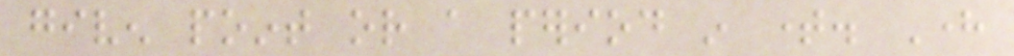given point or a period in time. Here
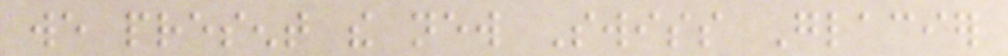we present the new Swiss Glacier
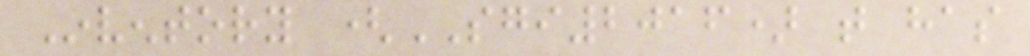Inventory (SGI2016) that has
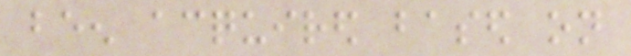been acquired based on
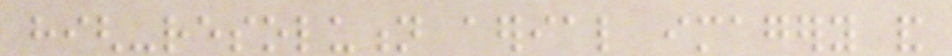high-resolution aerial imagery and
